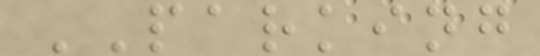PARKING
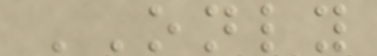ONLY
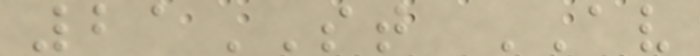21ST AV
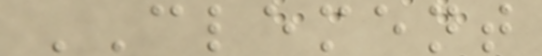CLEMENT
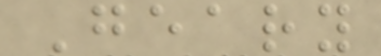Geary
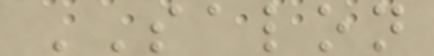SALON
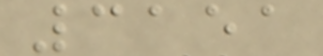3151
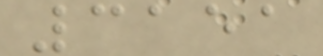3151
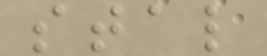stal
